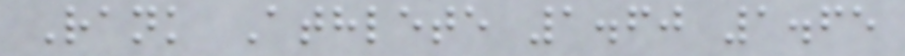Rank Athlete 1.60 1.65
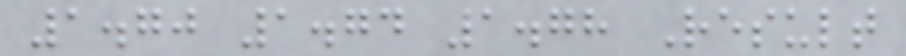1.70 1.74 1.78 Result
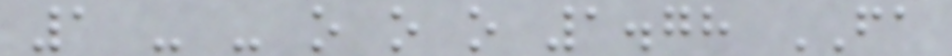1 - - o o o 1.78 FA
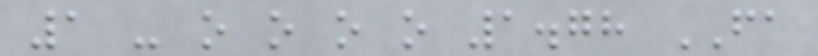1 - o o o o 1.78 FA
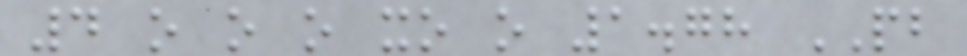4 o o o xo o 1.78 PB
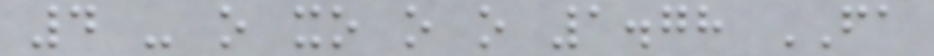4 - o xo o o 1.78 FA
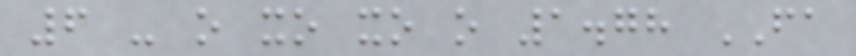6 - o xo xo o 1.78 FA
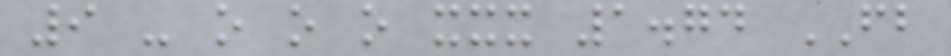9 - o o o xxx 1.74 FB
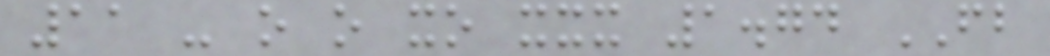11 - o o xo xxx 1.74 FB
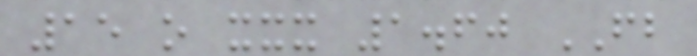15 o xxx 1.60 FB
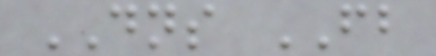DNS FB
